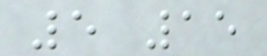5 15
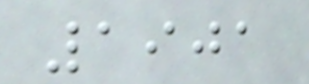1901
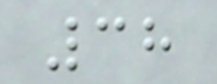38
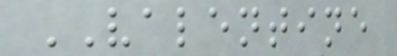VALENTINE
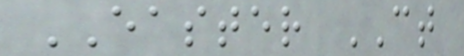EASTER CT
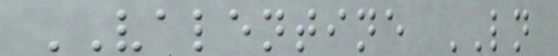VALENTINE LN
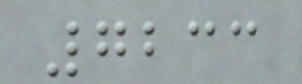7233
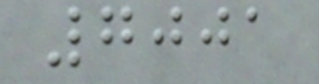7001
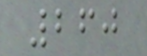260
